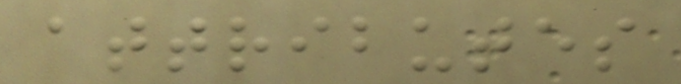attributes
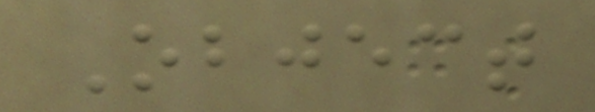Object
